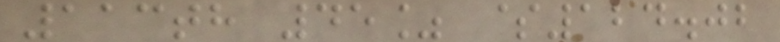113th 45% $124.02
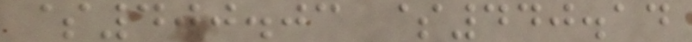$400.03 $440.14
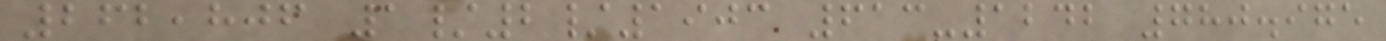262,806 1/2/1903 613-1242 780.975
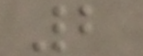2
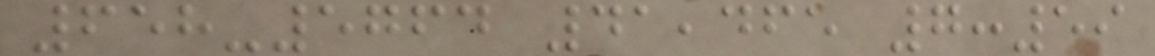658-5764 41,465 7:59
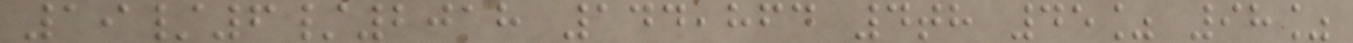19/6/2018 144,864 4th 45% 98%
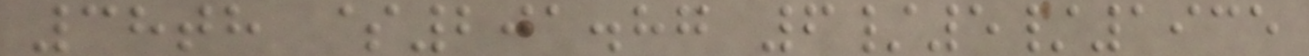38th $201.87 6/5/1935
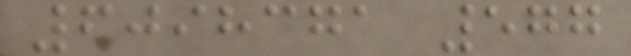6098371 577
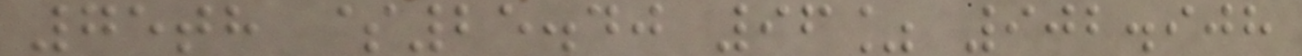75th $25.40 96% 902.908
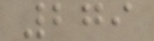279
